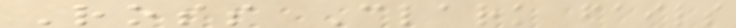Ross Clark fails
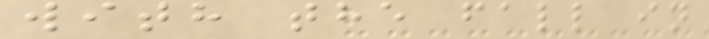with the fall in
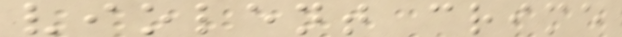violent crime
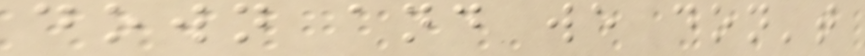down and we don't
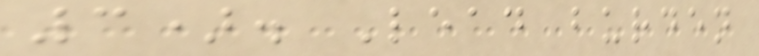3). Lead burden
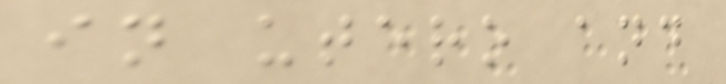in utero and
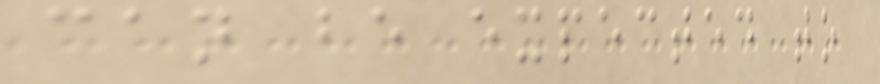can be expected to
